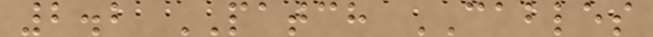2.2 PATCH CABLES
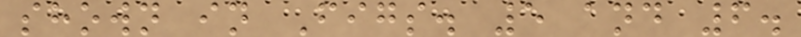shown in Figs. 5 and 6.
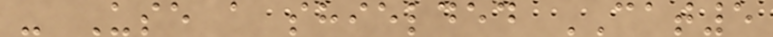- Use a shielded CAT5
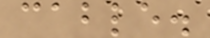cable.
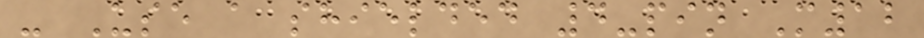- Use a shielded 4-pin M12
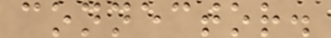connector.
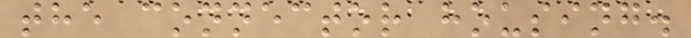the connector housing.
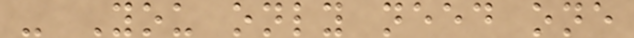- You only need one
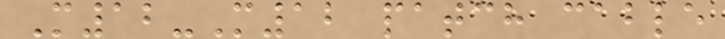M12-M12 patch cable
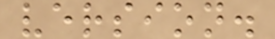version.
